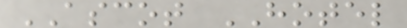ASCOT HOTEL
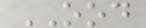OOD
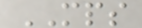MPS
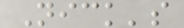Nick's
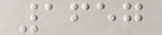1657
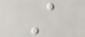A
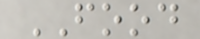FOOD
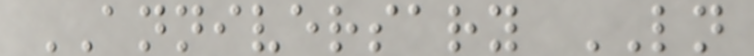ANNIVERSARY LN
